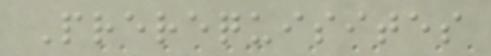Prerequisites
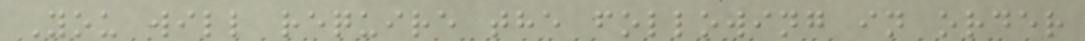You will require the following in order
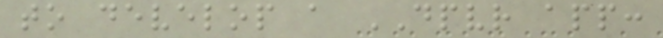to develop a DPVR app:
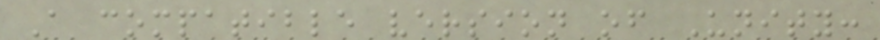A compatible version of Unity:
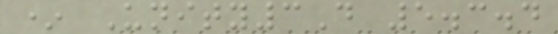* Unity3D 5.3.4
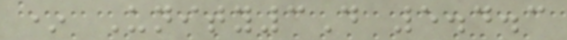* Unity3D 5.4.3
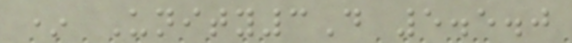* Unity3D 5.5.0
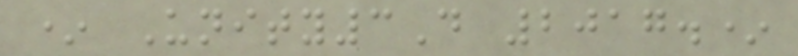* Unity3D 2017.*
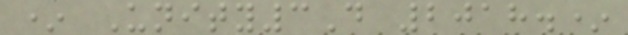* Unity3D 2018.*
